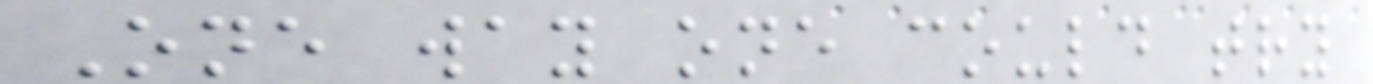One way one could try
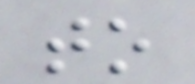to
